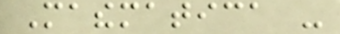Mathematica -
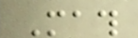Math
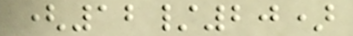(12/20)
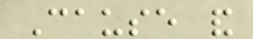Cause and
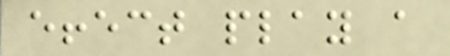effect play a
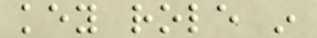key role in
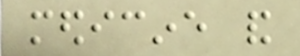medicine and
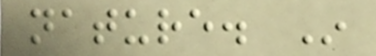nature. In
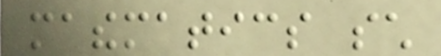mathematics such
